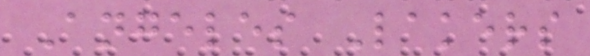Angeles Lakers
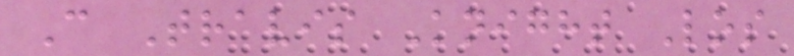C Travis Knight Los
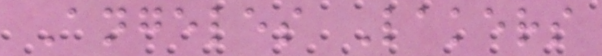Angeles Lakers
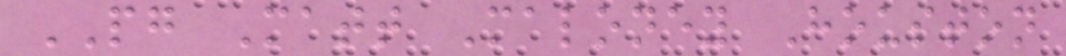PG Matt Maloney Houston
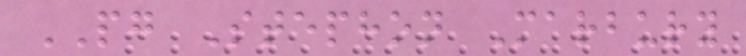PG Stephon Marbury
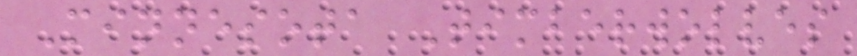Minnesota Timberwolves
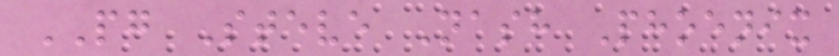PG Steve Nash Phoenix
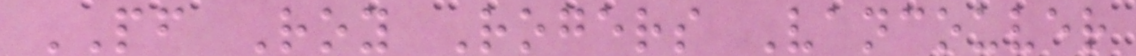PF Roy Rogers Vancouver
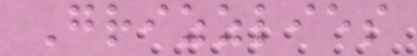Grizzlies
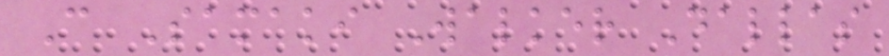C Samaki Walker Dallas
